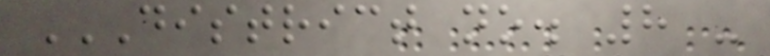DISTRICT NO. 8 -
